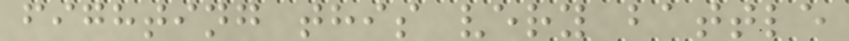fighting this very battle
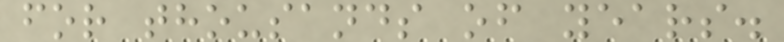for thousands of years.
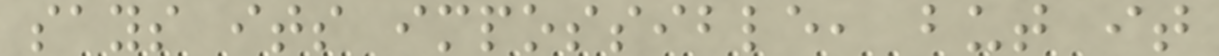says its impossible, but it
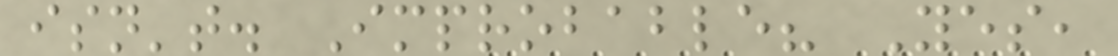isn't. Improbable? Yes,
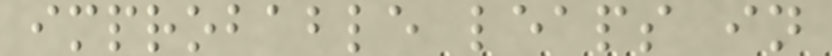improbable leaps in
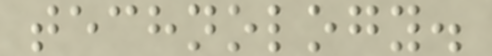technology.
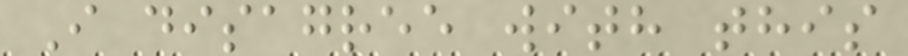I disagree with this
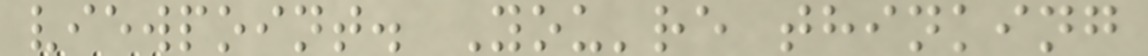viewpoint. You're thinking
